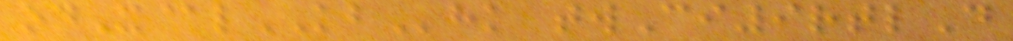odX@lKBhk twCi9rtlD
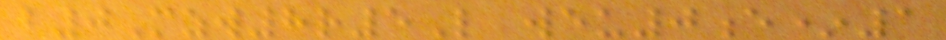b0Mzw8r5L weu0e*1
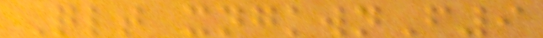Qlt xngkwnF9
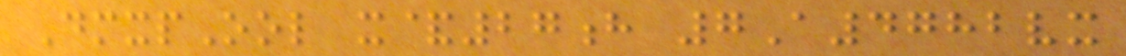DmxpOol x&27h 7A4782vx
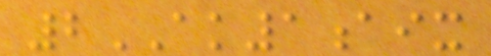2AK1aix
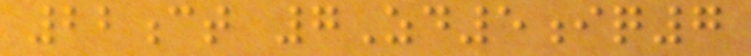22ct 7Zd5iq7
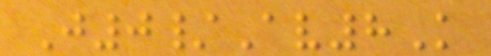J0/Av8K
